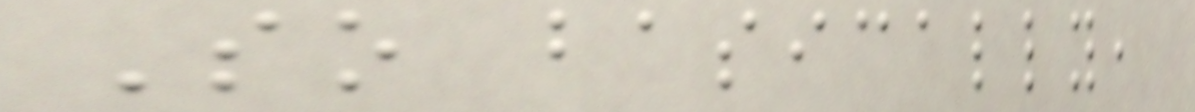So basically,
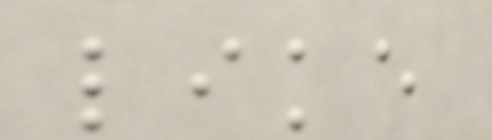like
